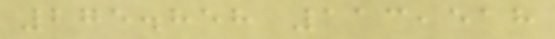275.858 113,518
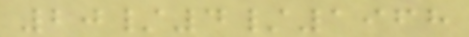20/4/1968
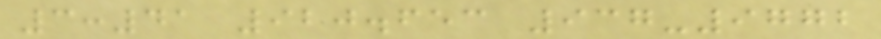3:41 920.653 937-9772
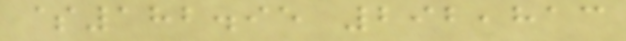$182.95 292,813
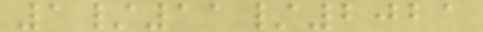1/11/2021
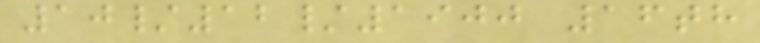10/12/1900 16th
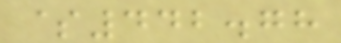$442.78
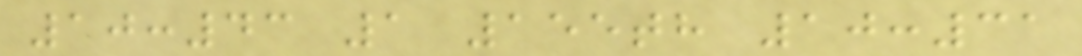10:43 1 155th 10:31
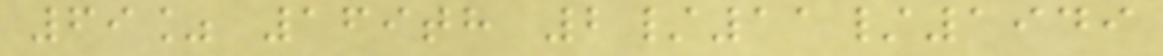69% 169th 2/11/1949
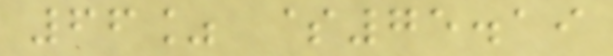66% $75.19
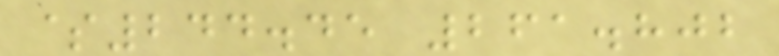$244.45 261.802
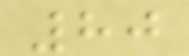80
